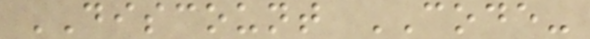DISCOUNT CODE-
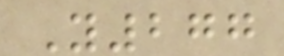Y277
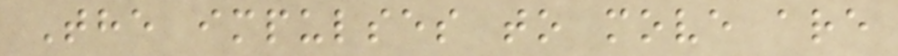The impulses to move are
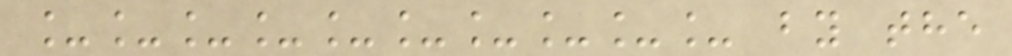__________ by the
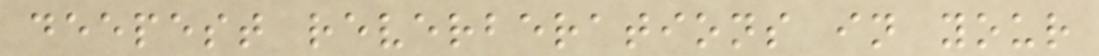deepest reverberations in your
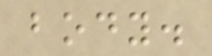body.
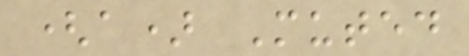(a) Muted
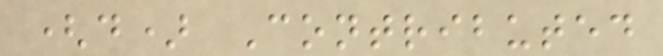(d) Contributed
